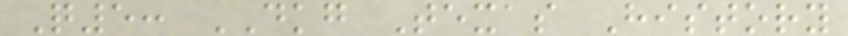Q5: DKG Texas History
